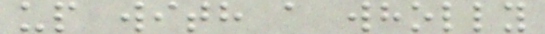up with a wholly
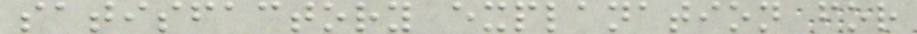satisfactory explanation for
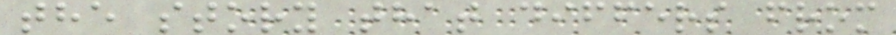the story that differs from
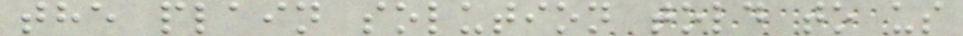the plain solution told to us
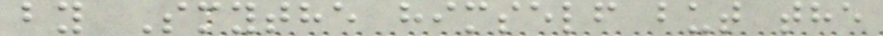by Smythe himself but the
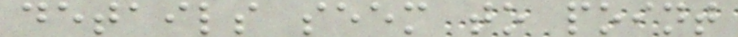details seem to point
